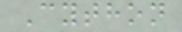Cython
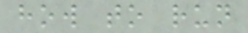how to run
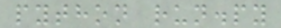python run.py
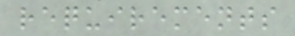requirements
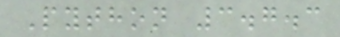Python 3.7.3
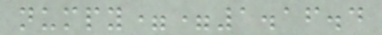numpy==1.16.4
